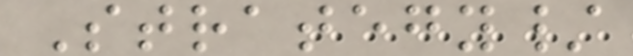Strategy/
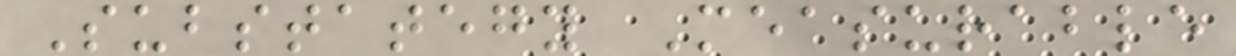Substategy Measurable
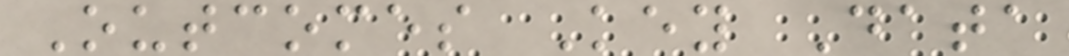Outcomes Key Data
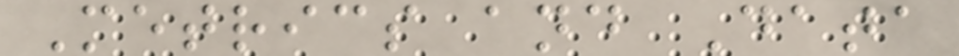Metrics and Data
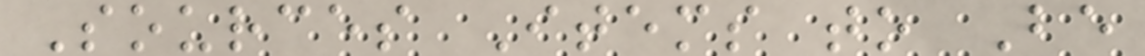Sources Items to Be
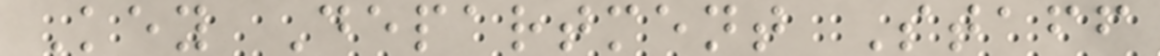Key Department Staff
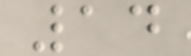14
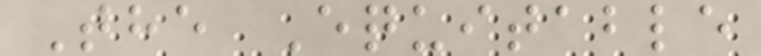The Equitable
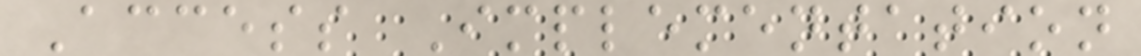Access Implementation
